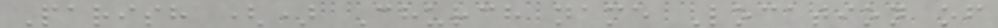Parish () Church name Location of
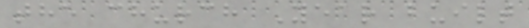the church Year built
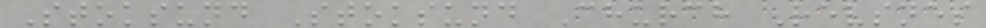Stoksund Stoksund Church Revsnes
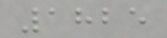1825
